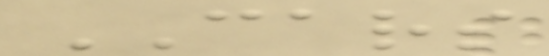CARS
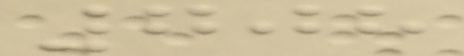708
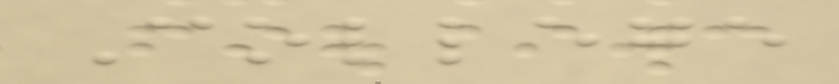College
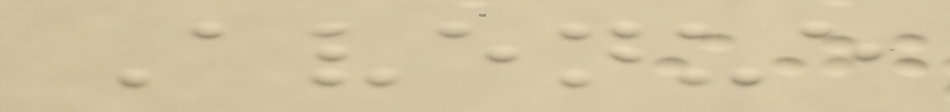Avenue
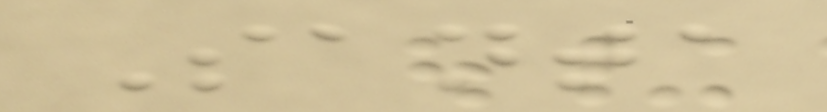Santa
